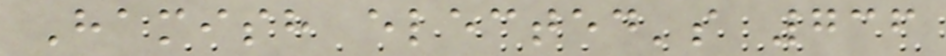Hamish elected's 736
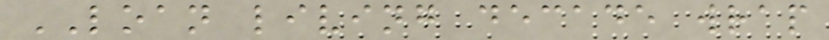LOAN living decade wrap
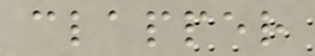clapper
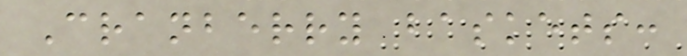Cranberry baskets:
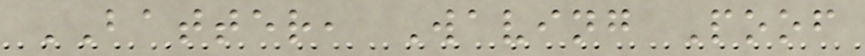BATTER, Waving Poof
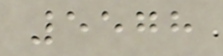5578
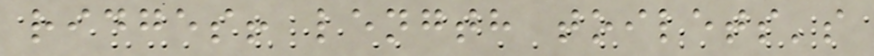ridges! length toilets's
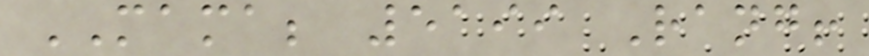MAMA; 5199 Rang!
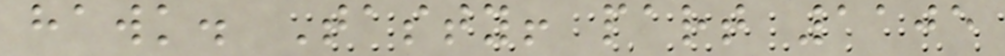hawk. Tasty! part 1105
